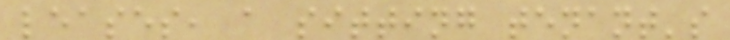leases, a sitting tenant's
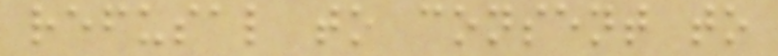refusal to consent to
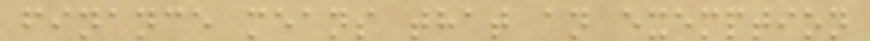finance means that an exemption
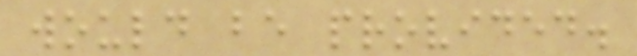would be provided.
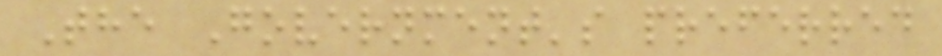The Government's preferred
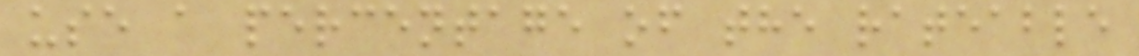use a percentage of the rateable
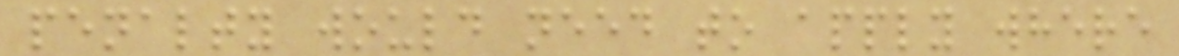penalty would need to apply where
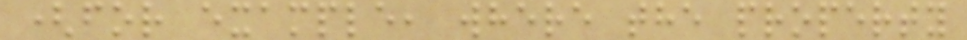(for example, where the property
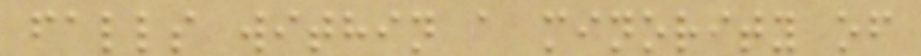falls within a minority of
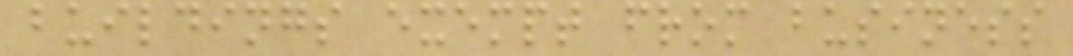buildings exempt from business
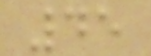45
